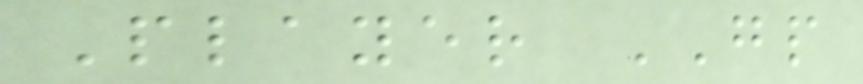Player GP
